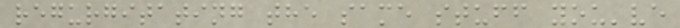regurgitating the same stuff you've
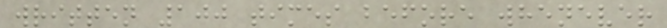written 100 times before whenever
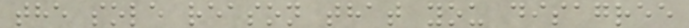the sole reason that you disagree
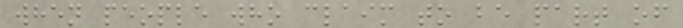when people who claim to be part of
